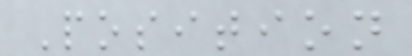Position
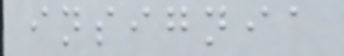insignia
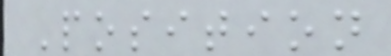Position
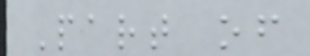Part of
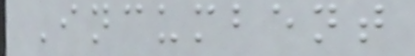Incumbent
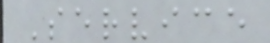Service
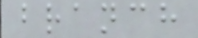branch
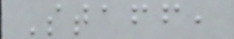Staff,
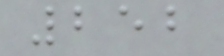252
